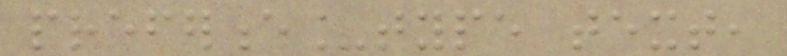preference_type text,
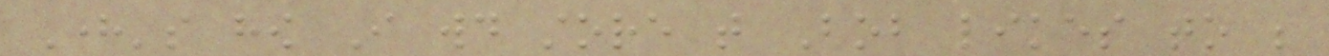Here's how I would store that Bob likes to be
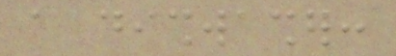a dishwasher:
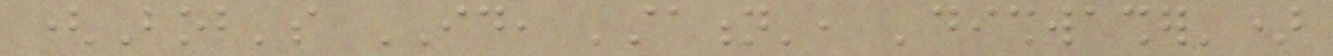(Bob's ID, 'station', 'dishwasher')
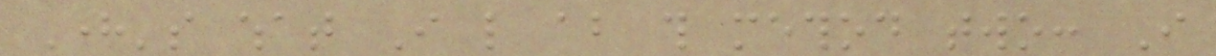Here's what I like about this method two: I
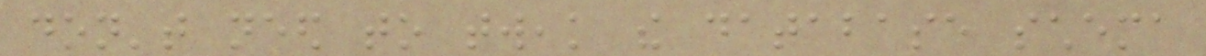don't need to tweak the database schema
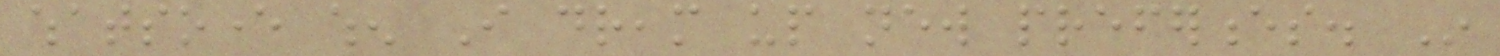whatsoever when I dream up new preferences. In
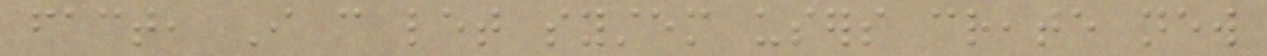fact, I can let system users create new
